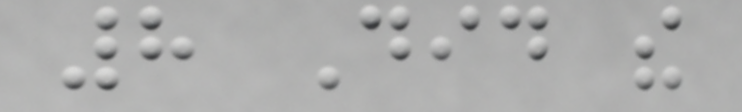8 Did the
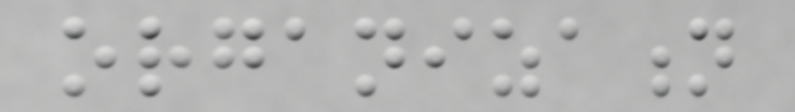organization
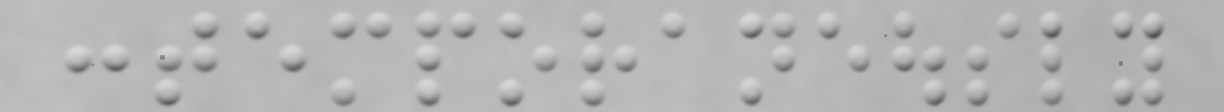contemporaneously
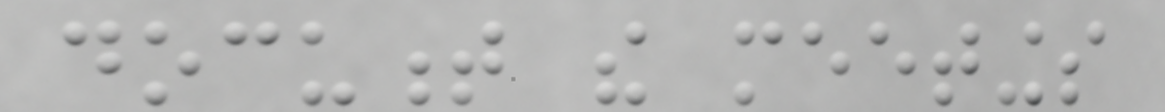document the meetings
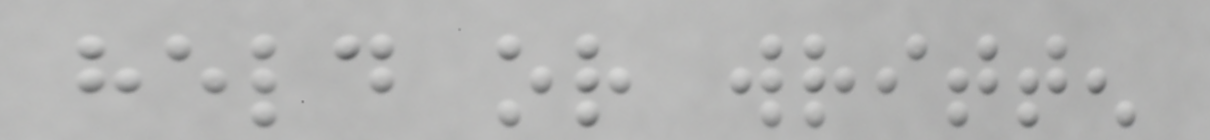held or written
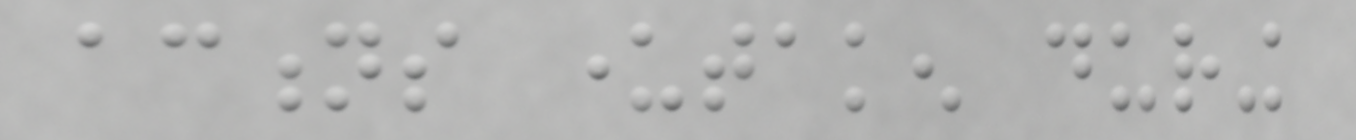actions undertaken during
